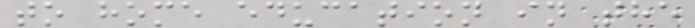to home education in the
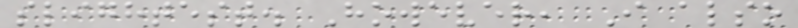slightest. However, I also
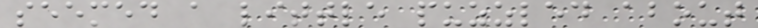seemed a little puzzled about
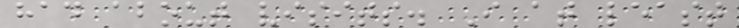had about visits. I at least
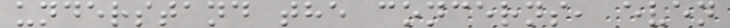understand the concerns, even
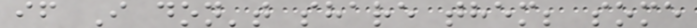if I don't share them; some
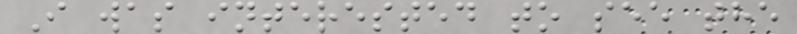I was interested to see the
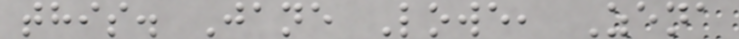this. Jane Lowe, Zena
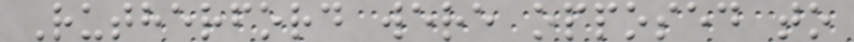Rutherford were opposed to
